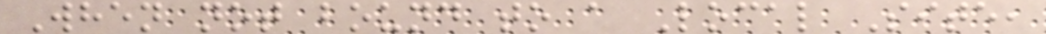When not bound to a Local Site,
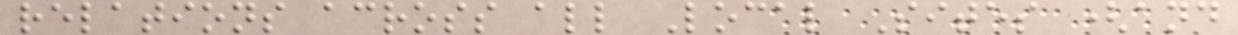relations across all Local Sites (and
